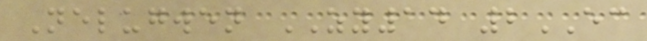Nelugwen ZY14 2EC
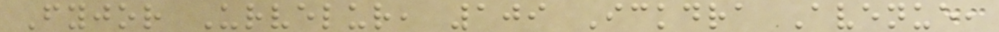Fyjor Urvelur, 109 Ickdra Avenue,
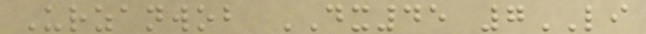Urzanwob DX45 7LI
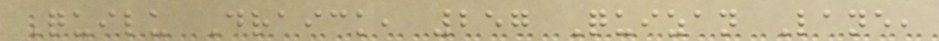Quilu Draick, 257 Quizan Lane,
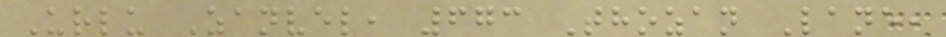Urlu Zanvel, 673 Thozan Lane,
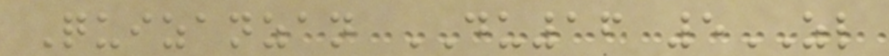Quizanzan DU16 5ZL
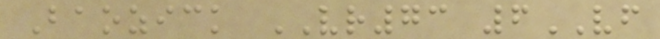Baozick VR73 6VF
